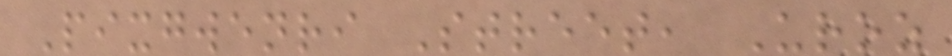Pixgwenri Street, Uroz
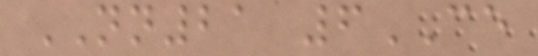NN21 6CE
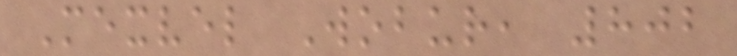Mexvel Wobur, 802
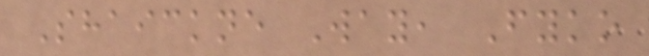Shaickne Way, Fyko
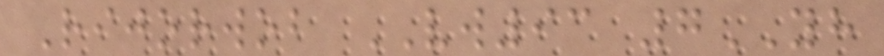Rijorwob VW93 7YH
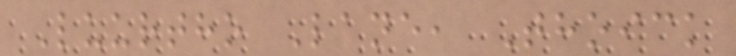Luurtho Lane, Thoick
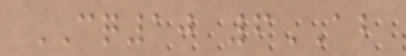CQ10 6AB
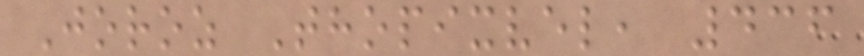Joroz Thopixvel, 436
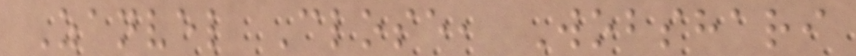Zanvel Close, Wobshari
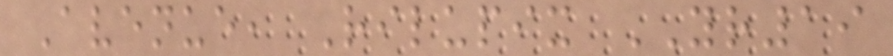Avenue, Rilupix YR19
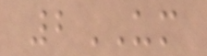2UM
